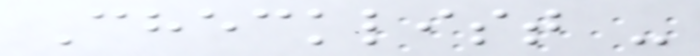Checklist -
